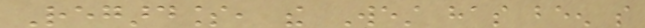Regardless, the West has been so
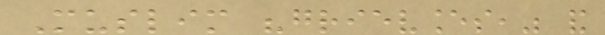Muslim "grievances," and
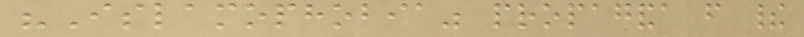"Islamophobia" propaganda from their
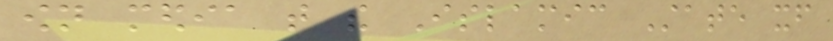own media that the Islamic State itself
